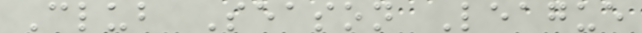Club Season League
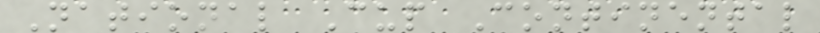National Cup Continental
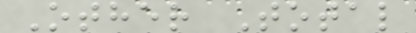Other Total
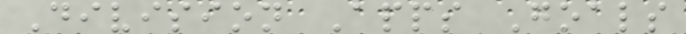Division Apps Goals
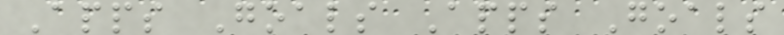Apps Goals Apps Goals
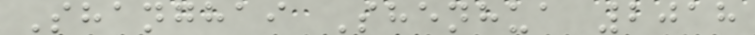Shanghai Shenhua 2018
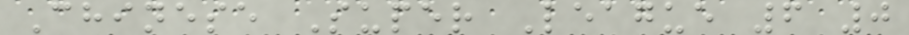Chinese Super League 6 0
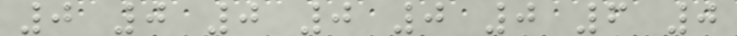0 0 0 0 0 0 6 0
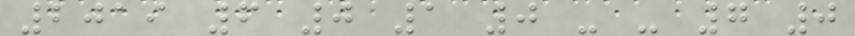2019 6 0 1 0 - - 7 0
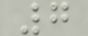7
